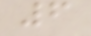6
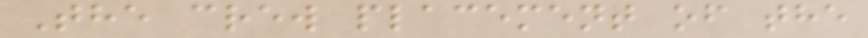The crew placement of the
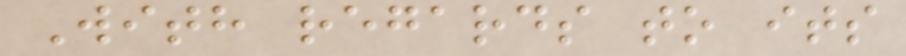With regards to its
